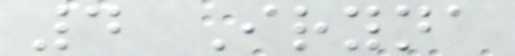4 Iryna
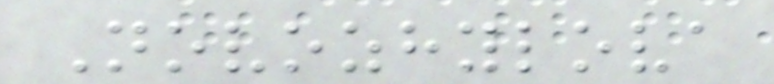Novozhylova
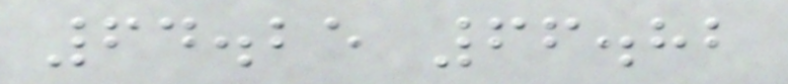64.25 66.82
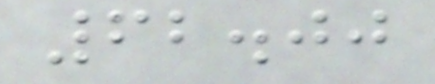62.00
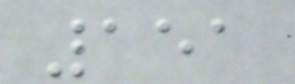151
